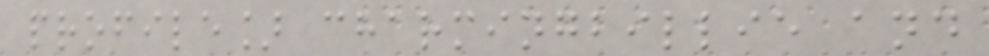profile] charmingbillie and
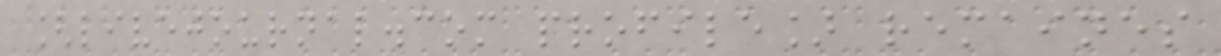[livejournal.com profile] remaines
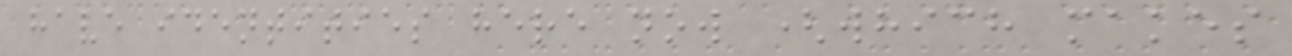have identities here now (which makes
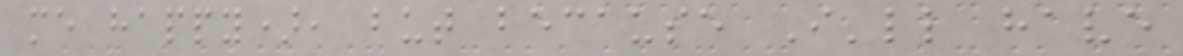me happy), but because I'll have
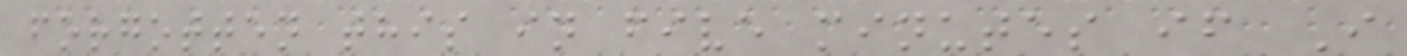forgotten this in five minutes if I
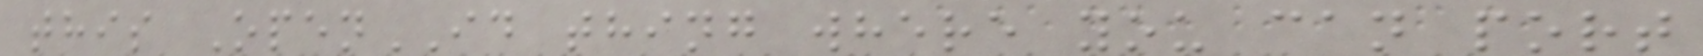this OpenID thing where you can port
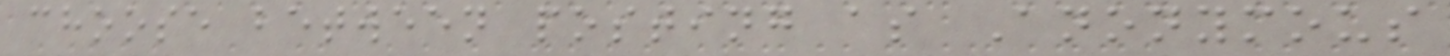choose between posting as Anonymous
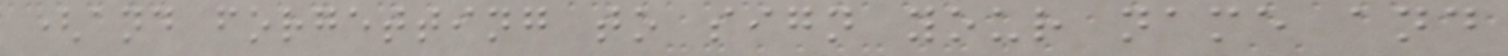(and forgetting to sign your name and
